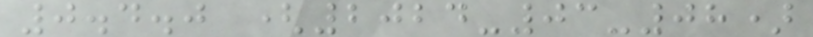0.4.0 (2024-03-08)
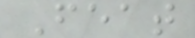Feat
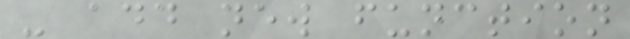- add new function
